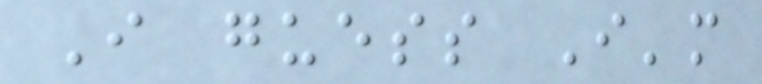I guess I'm
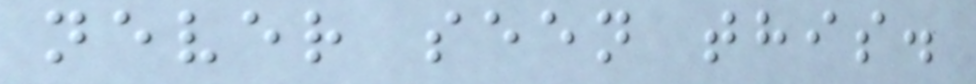never seen this.
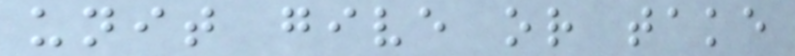unit give or take
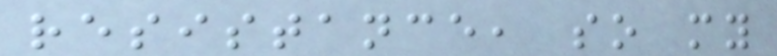resistance, so my
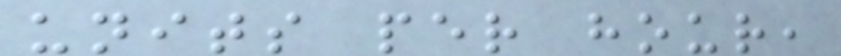units per hour,
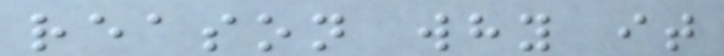reason why it
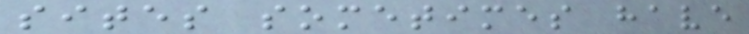sites sometimes have
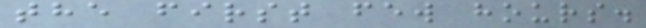the first few hours.
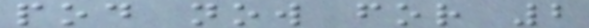pod now for 2
